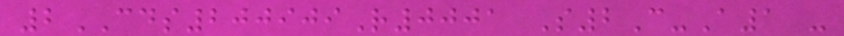2CDS200909R0001 S2C-A1 -
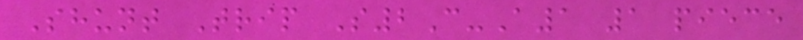Shunt Trip S2C-A1 1 piece
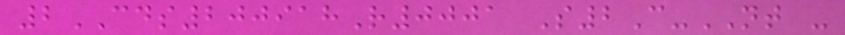2CDS200918R0001 S2C-NT -
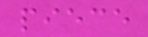piece
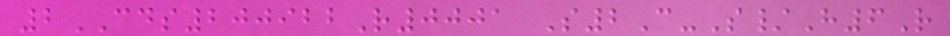2CDS200922R0001 S2C-S/H6R
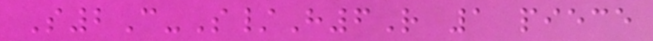S2C-S/H6R 1 piece
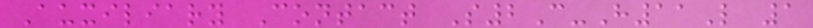Auxiliary Contact S2C-H11L 1
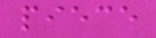piece
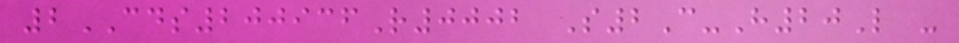2CDS200936R0002 S2C-H20L -
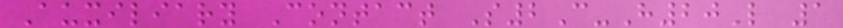Auxiliary Contact S2C-H20L 1
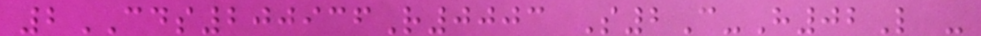2CDS200936R0003 S2C-H02L -
